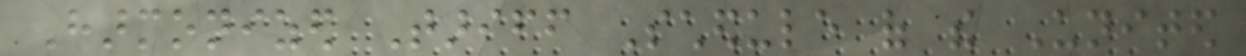Harmonized Tariff Schedule of the United
